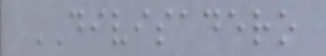DIVISADERO
